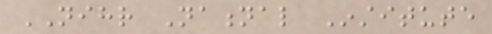NIHR National Institute
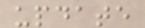update
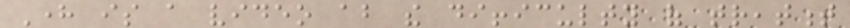Here is a video about the difficulty of treatment
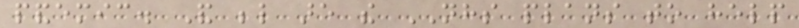pandemic. And below are the NHS plans to help
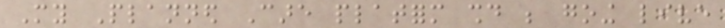My Planned Care platform should be going live
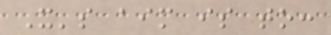It's aim is to:
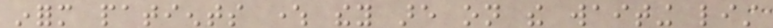inform patients where they are on the waiting list
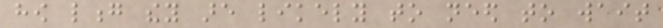how long they are likely to need to wait
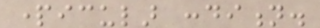particular condition.
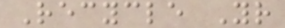Recycle Your
